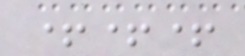+++
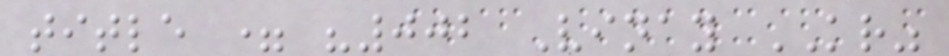title = "002 Vinay KR"
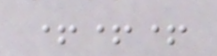+++
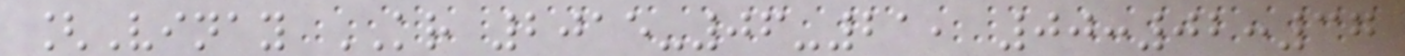[Vinay KR 2015-06-21, 00:02:37
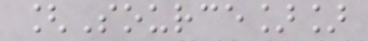[Source]]
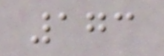173
